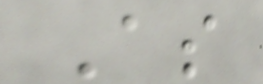As
